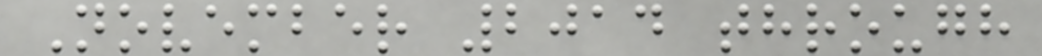November 2014 through
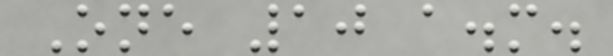One 10 a.m.
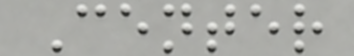Center
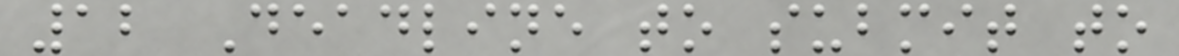12 Deadline to submit to
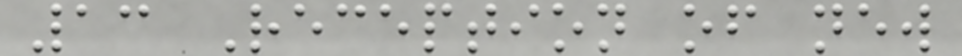13 Reception of new
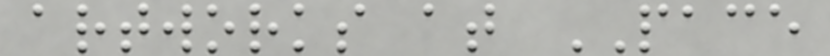artworks at PACE
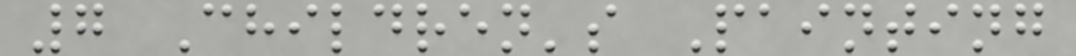7 Children's Painting
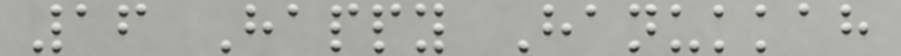16 Happy Hanukkah
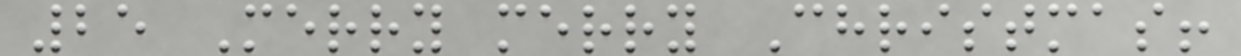25 Merry merry Christmas!
